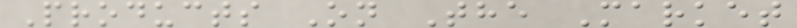Products On The Market
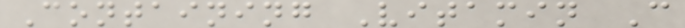Containing Vitamin C
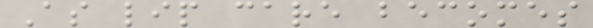As lip care becomes
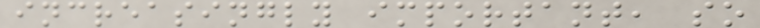increasingly important, so
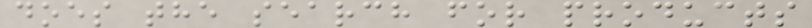does the search for products
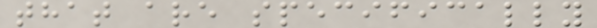that are specifically
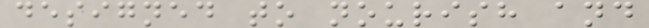designed to nourish and
